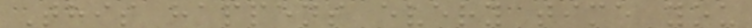This happens every time you
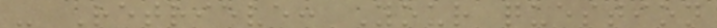- Retrieve: Your question
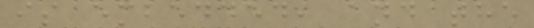is embedded, and the
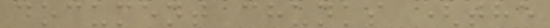document chunks (the
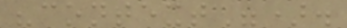"context").
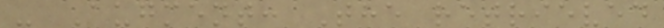- Augment: The retrieved
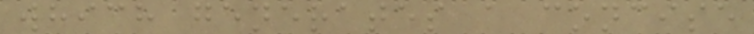which generates a concise
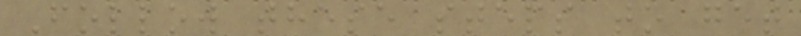Follow these steps to get
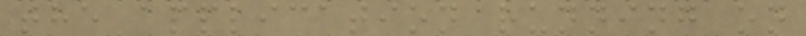the application running on
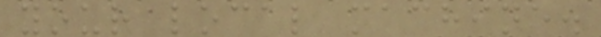your local machine.
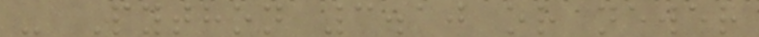- Python 3.10 or newer
